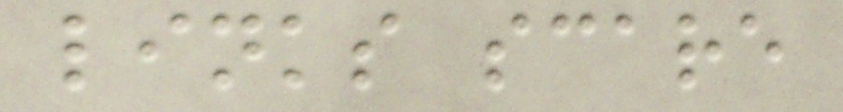links scare
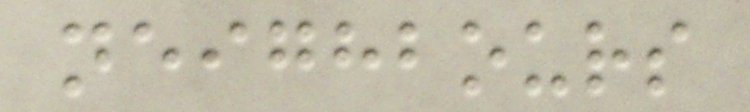neighbours
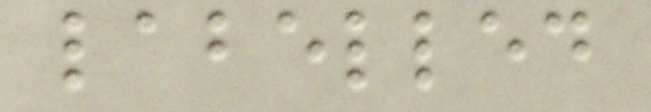labelled
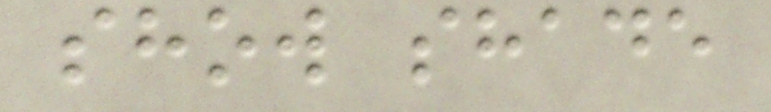show shade
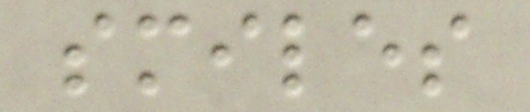smiles
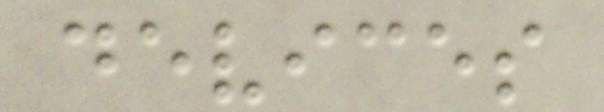devices
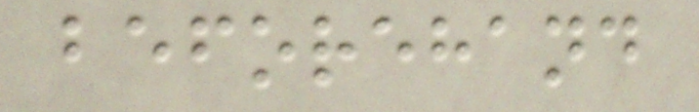beforehand
